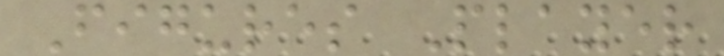Figures Player
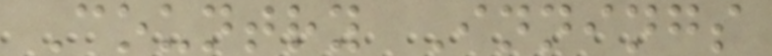Country Innings
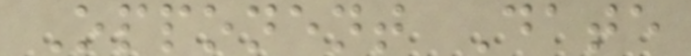Opponent Date
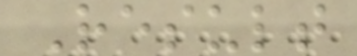Result
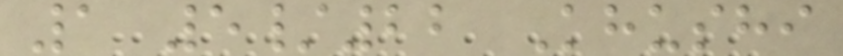1 5/22 Khushi
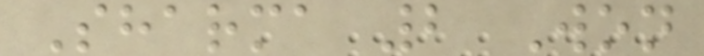Sharma 2 Won
